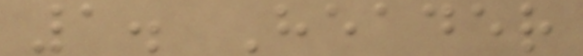1. Header
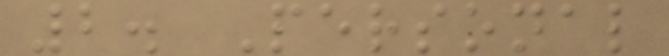2. Personal
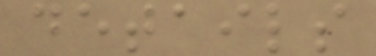details
